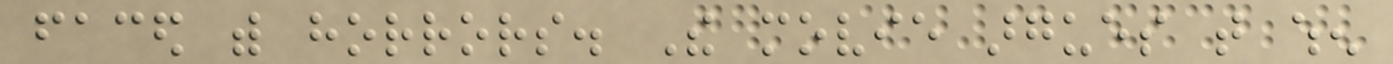faced with horrors. The movie argues that when
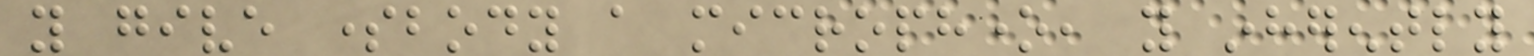you give somebody a microphone, you inherently
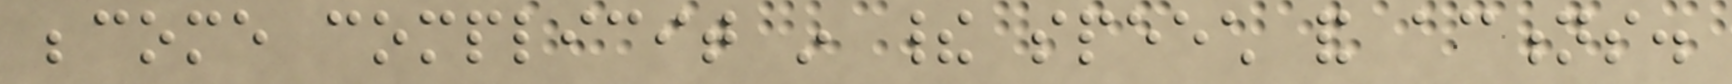become complicit in their speech and actions.
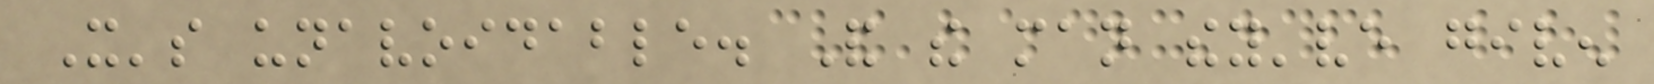It's unavoidable. And the man they've given
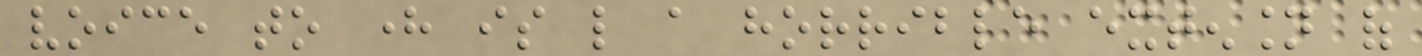voice to here is like a horrible extension of
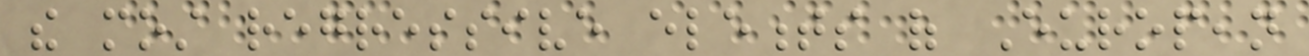the most regressive elements of European
